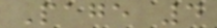Page 4
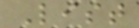List
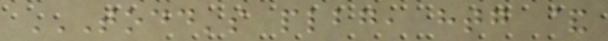TODD'S PLBG, HTG &
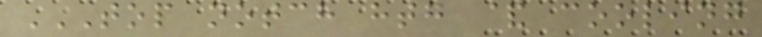TOP NOTCH HTG & COOLING
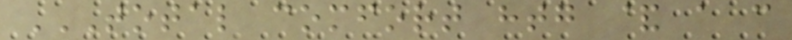TOTAL COMFORT HTG & A C
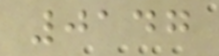0147
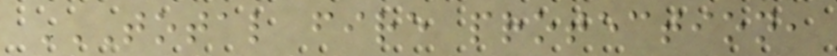TOTAL FIRE PROTECTION,
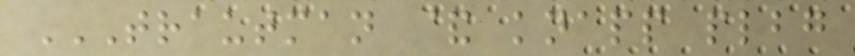TRAUTMAN & KNAPP PLBG
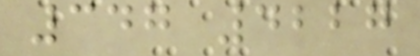347 4227
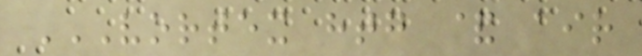VORTEX HTG & AIR
